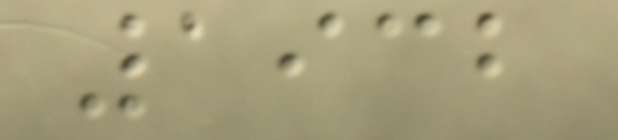1932
